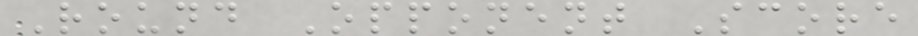Round Opponent Score
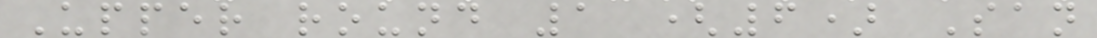Upper round 1 (6) San
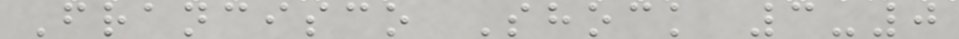Francisco Shock 3-0
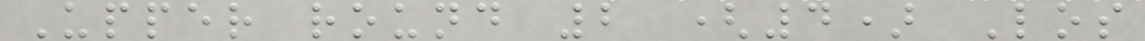Upper round 2 (4) Los
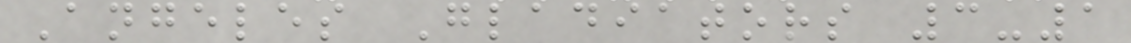Angeles Gladiators 3-1
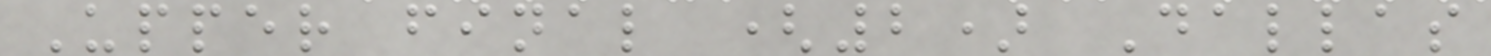Upper final (2) Dallas
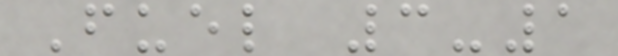Fuel 3-1
